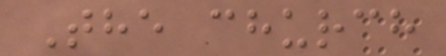The church
